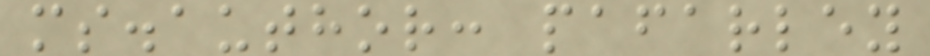ms.author: pafarley
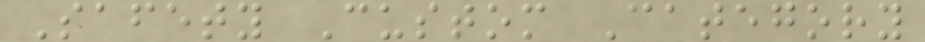Safety Custom Category
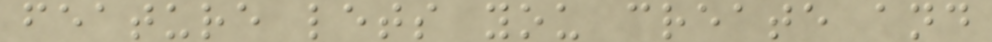feature lets you create and
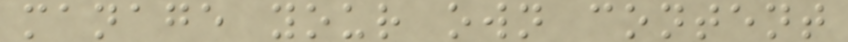manage your own content
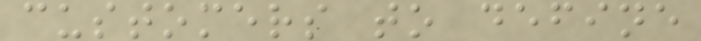customers to define
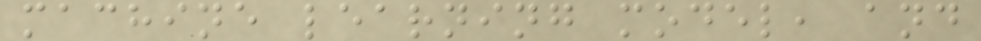machine learning model, and
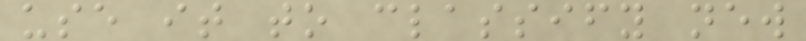use it to classify new
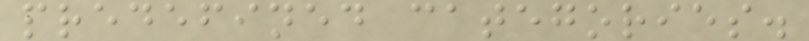predefined categories.
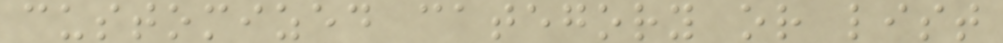customized category or list
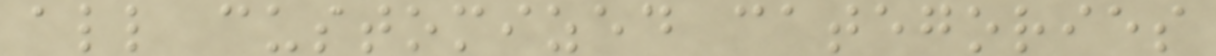all customized categories
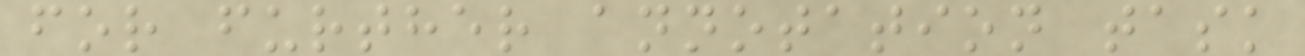for further annotation task
